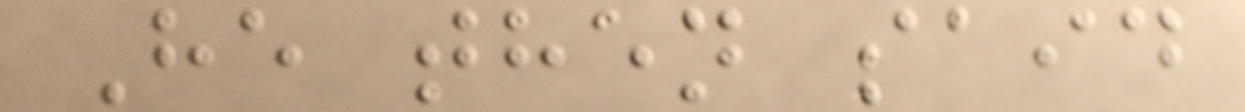He then said
